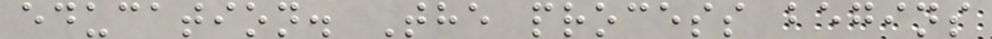education. The process begins
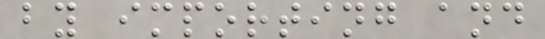by importing and
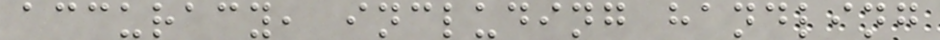accuracy, including handling
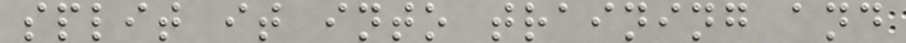split it into training and
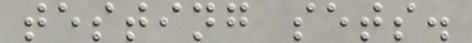testing sets.
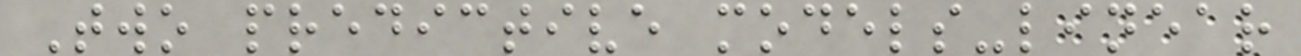Two predictive models-linear
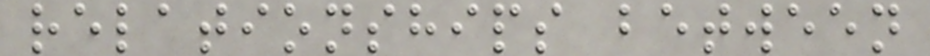relationships between
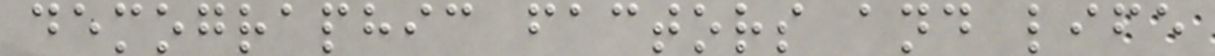demographic factors and life
